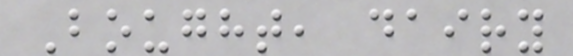Bought, dairy
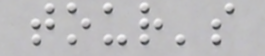tour's
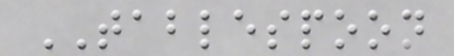TABLESPOON
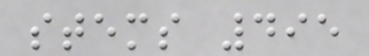stems 495
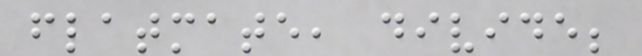flatmate, divide;
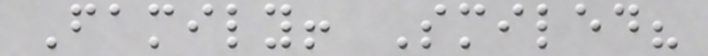Family! Smiled?
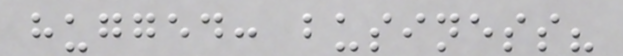hugged: business?
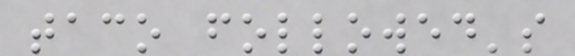taco followed's
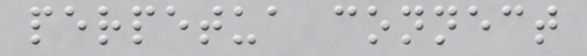perpetua connect
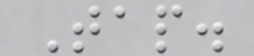Tap.
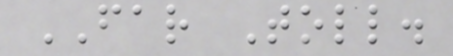FAR Toll.
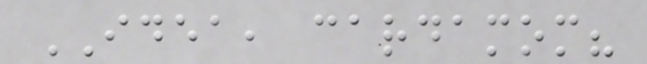IDEA, cardamom?
